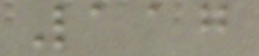117
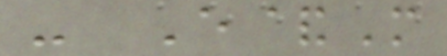- E&M
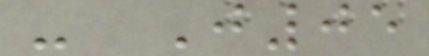- J05
